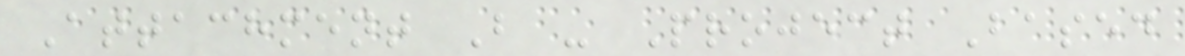Attachment B - Project Based
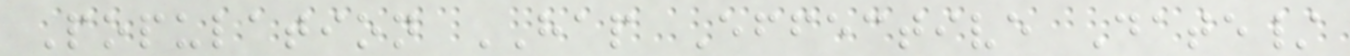Population HAP Effective Date/
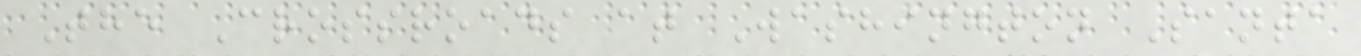The Crossroads at Washington Santa
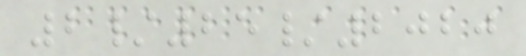2/25/2020
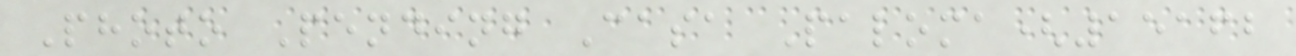Photo Pending Casa Paloma(15162
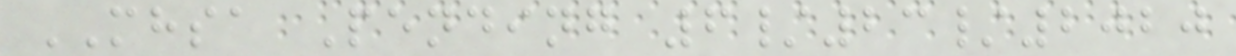MHSA Pending 6/23/2020
